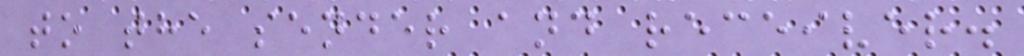to the sender and receiver.
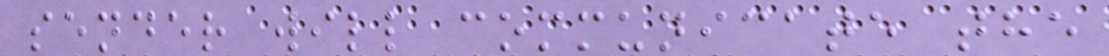sender will communicate the
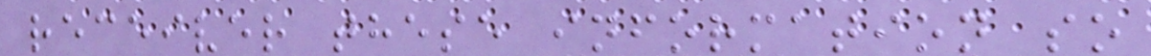receiver these information so
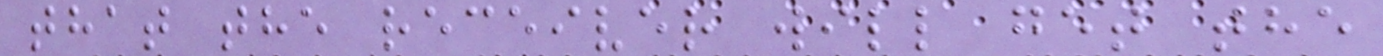that the receiver will get the
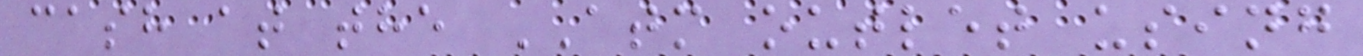cash at the ATM outlet using
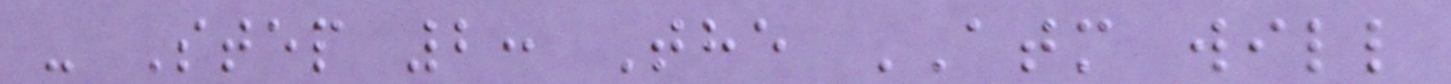- Step 2: The ATM will
